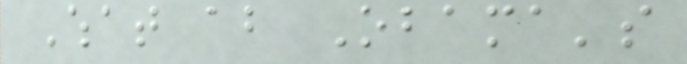What about Obama's
